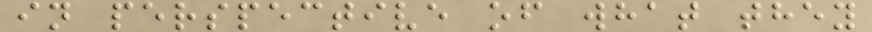in perspective of what they
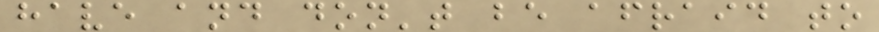have and don't be afraid to
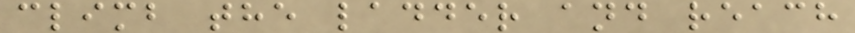climb the ladder and reach
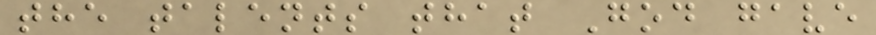the talents that God gave
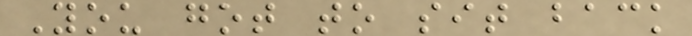You got to sit back
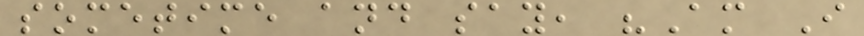sometime and say, "Am I
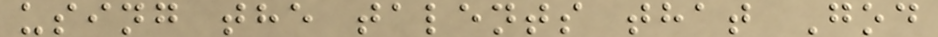using the talents that God
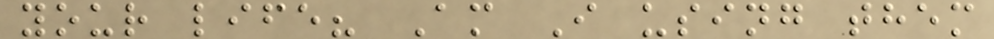your life? Am I using them
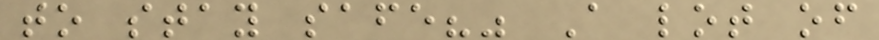to stay safe?" A lot of
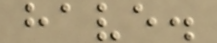have.
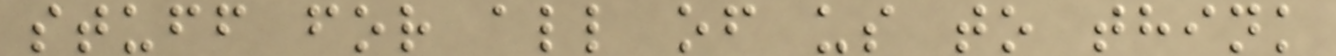stuff for all of us to think
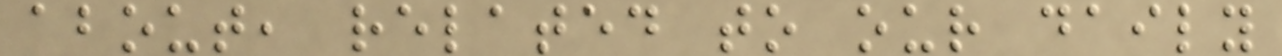about, related to our daily
